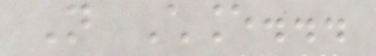Not Chance...
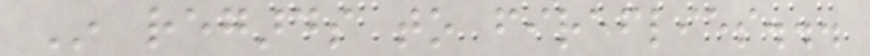In regards to fireflies...
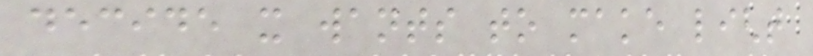decide it wants to make light
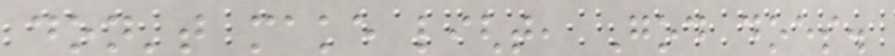don't make light, God does.
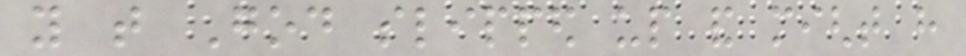you that God slipped up and might have
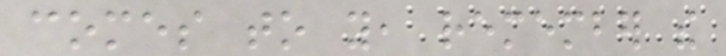comes to you, remember the
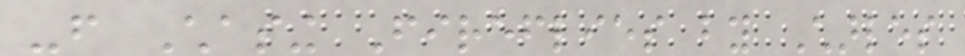-from Chasing Fireflies by Charles
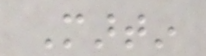Martin
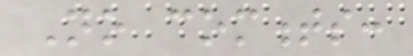No comments:
